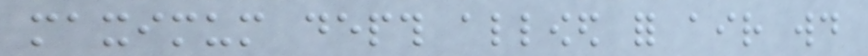maximum depth allowed for air would
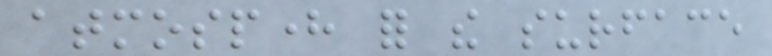atmosphere for the surface
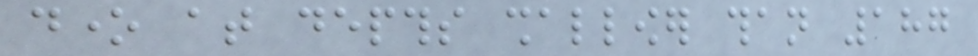done at depths shallower than 187
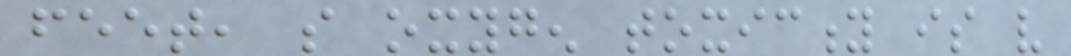feet, so oxygen toxicity is very
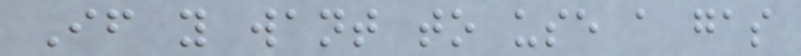If you want to use a gas
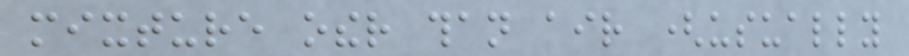mixture other than air (usually
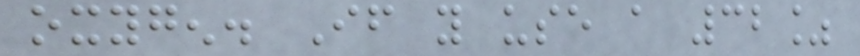oxygen. If you use a 32%
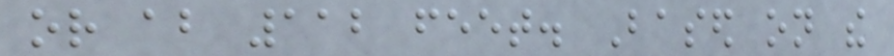or about 112 feet. Based on the
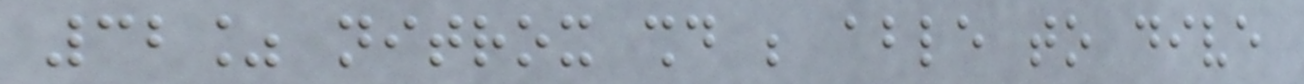32% nitrox should be able to dive
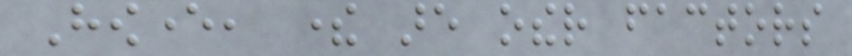However, there are other factors
